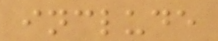include
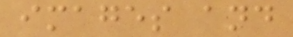images and
